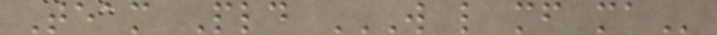Team Pld W L MF MA
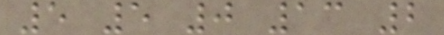5 5 0 13 2
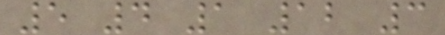5 4 1 12 3
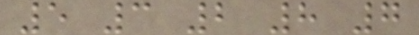5 3 2 8 7
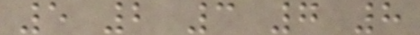5 2 3 7 8
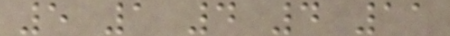5 1 4 4 11
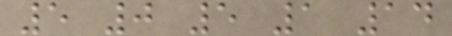5 0 5 1 14
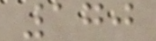170
